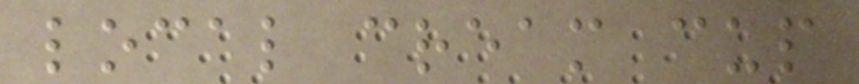local cream cup
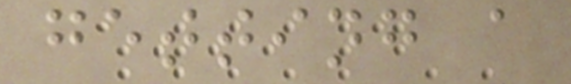getting a
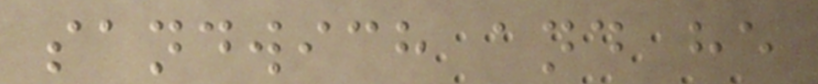sandwich and he
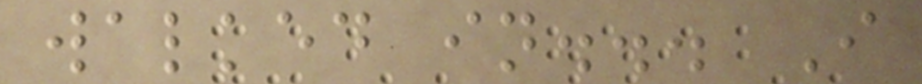walked in... I
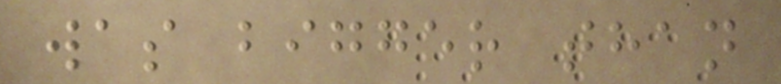was bigger than
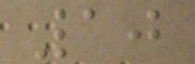10
